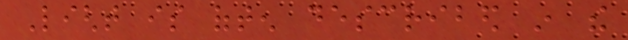Light is often described in the
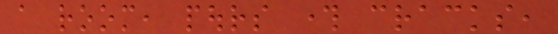a room, pours through cracks,
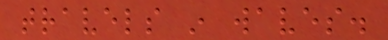travels in waves.
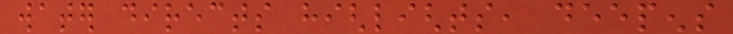water directs highlights, deepens
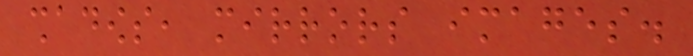shadows, mirrors images.
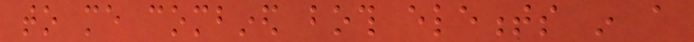to me combined both elements in a
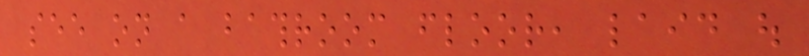see on a bathroom floor, laid out
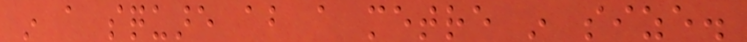in a square about a metre in size.
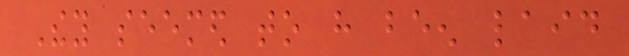They seemed to have been laid
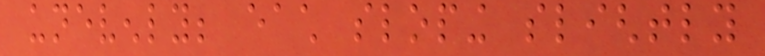unevenly; each sloping slightly
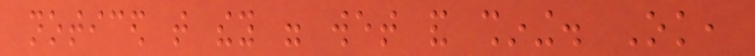noticed that they were wet and shining. Ok,
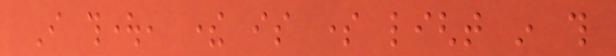I thought, there is some light in this
